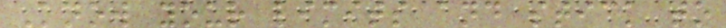Know your limits and stick to
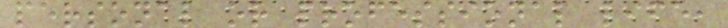personal or professional life,
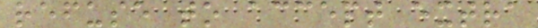refuse to accept extra
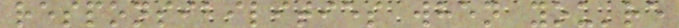responsibilities when you're
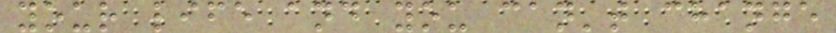your life and you can't change
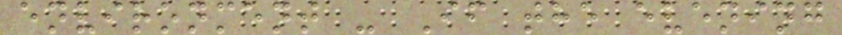environment - If the evening
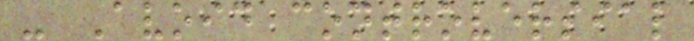- Avoid controversial
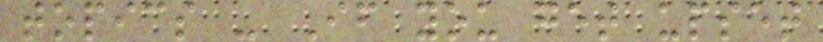topics - If you get upset
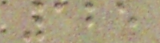125
